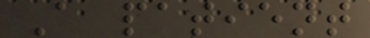A patient
